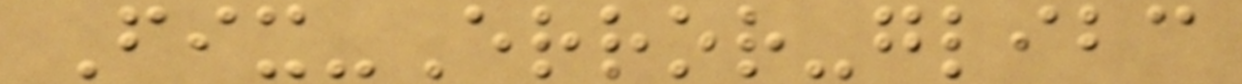Fix-Error-glibc
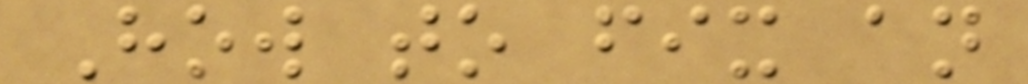How to fix an
